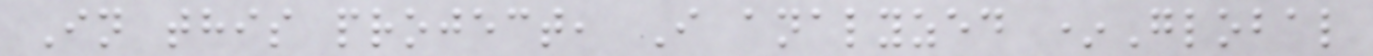In this project, I analyzed *Global
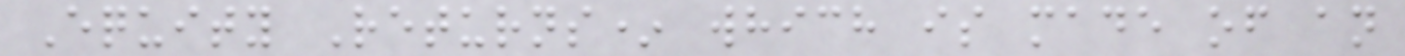Equity Returns* which is made of an
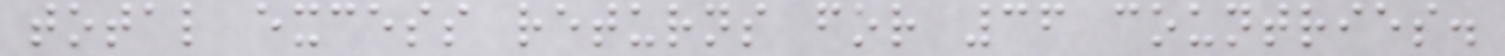total excess returns for 36 countries.
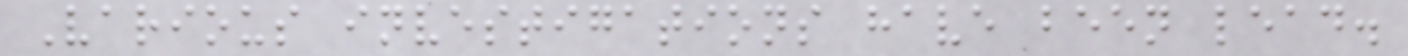Various investigations have been lead.
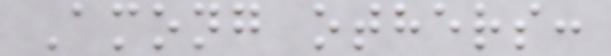Among others:
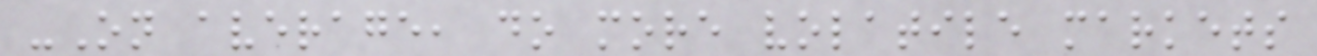-On average, do more volatile markets
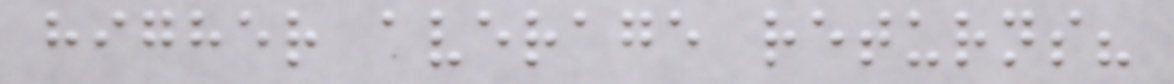higher average returns?
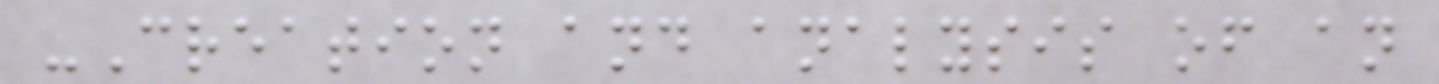-Creation and analysis of an
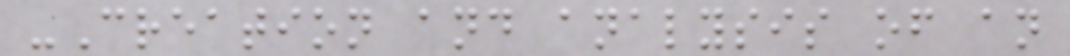-Creation and analysis of an
